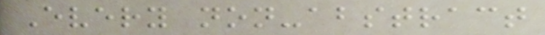Every non-abstract
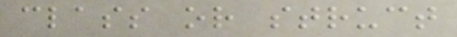class or struct
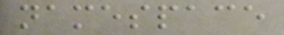namespace
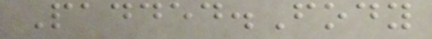Padded.Fody
